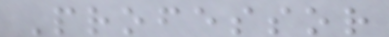Professor
